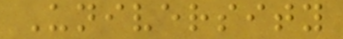University
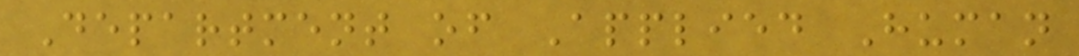Department of Applied Human
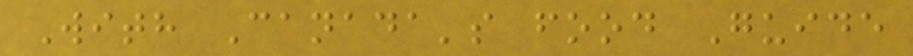With Canada's food Guide
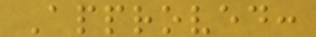Approved:
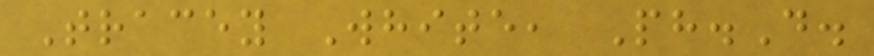Tracey White, Ph.D.
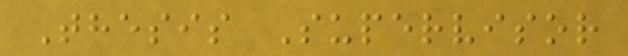Thesis Supervisor
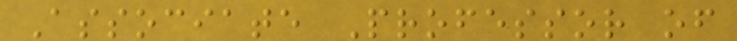Associate Professor of
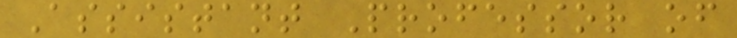Assistant Professor of
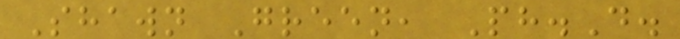Shawn Green, Ph.D.
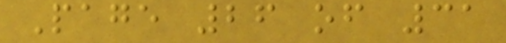Page 26 of 31
